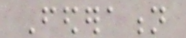Federation
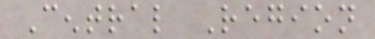Central Region
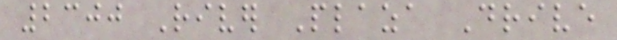2300 River Plaza Drive
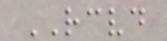RECEIVED
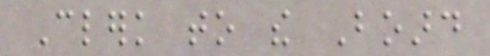Clerk to the Board
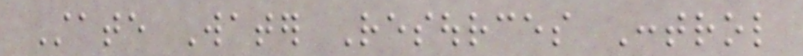State Water Resources Control
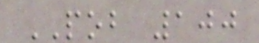POB 100
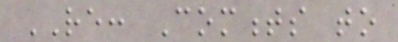RE: Comments to
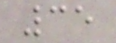35
